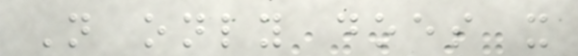Not only does it
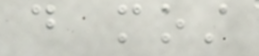do most
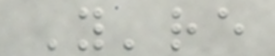You're
